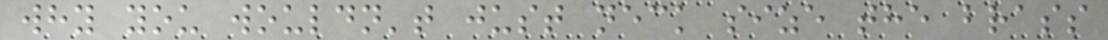why you wouldn't just neck size the brass
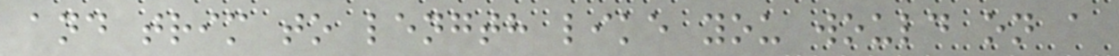and trim to length like you would on a
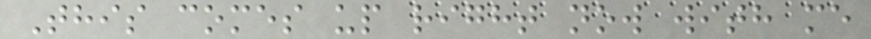This comes up right now with me
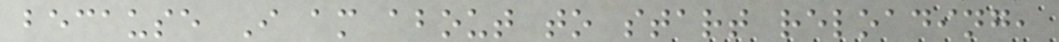because I am about to start reloading,
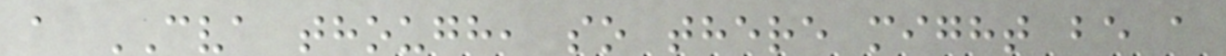a CVA though, so there might be a
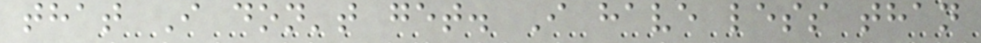that I don't get. I have less than
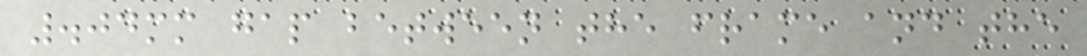.04mm gap between the frame and the
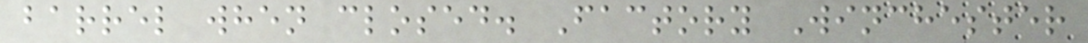barrel when closed. Factory Winchester
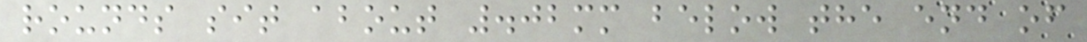rounds sit about .02mm below the end of
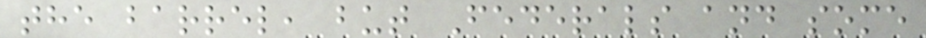the barrel, but Federals and some
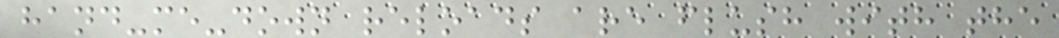hand-me-down reloads are flush with the
